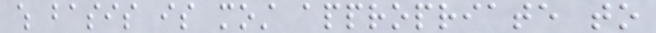which basis is most appropriate to
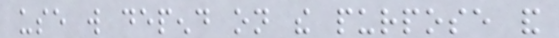use will depend on the purpose and
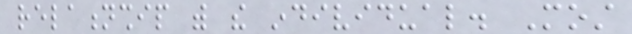relationship with the individual. Most
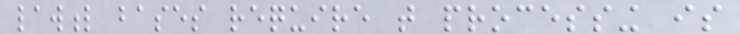lawful bases require that processing is
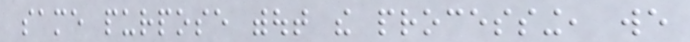same purpose without the processing, we
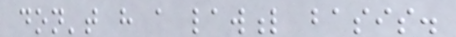don't have a lawful basis.
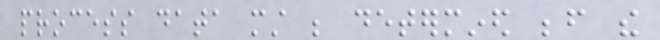process data must be determined before the
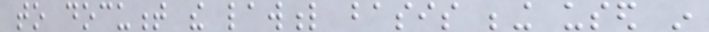to document the lawful basis being used in
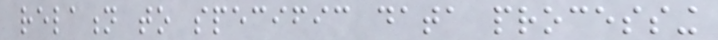relation to specific data processing
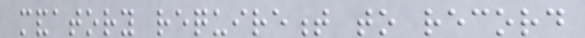mandatory requirement to record
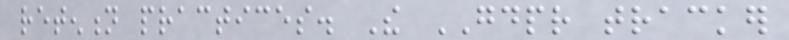retention practices. The GDPR tracker
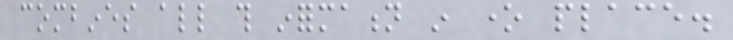combines all this information in one place.
